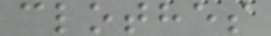clothes
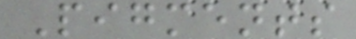Pigments
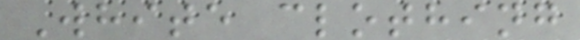White clothing
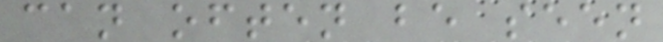can often be seen
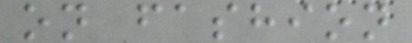on fashion
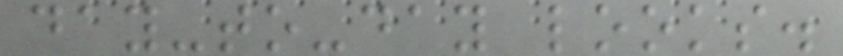day-to-day looks.
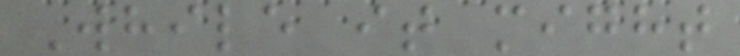While it might
